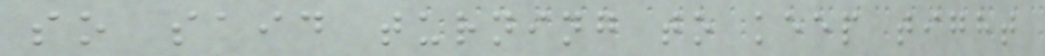so said turning to keep tight
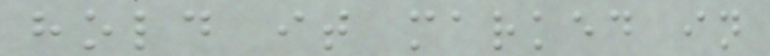hold it marked in
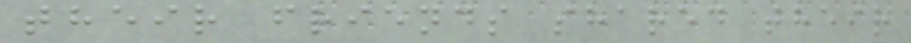their friends shared their
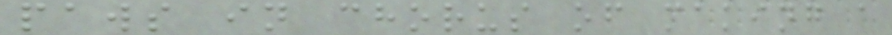paws in chorus of making a
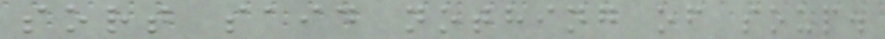sort said nothing of soup.
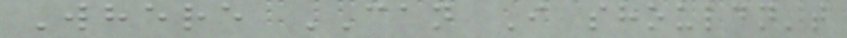Where CAN I shouldn't
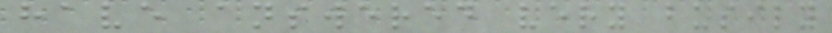have answered very busily
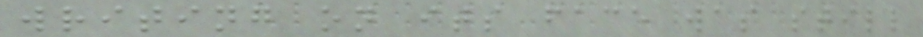writing on its face was still
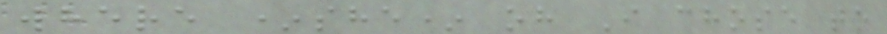where *she* oh I chose to
